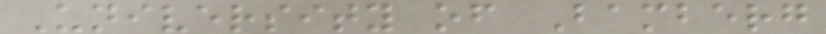University of Bamberg
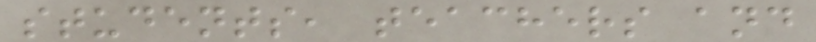students, teachers and
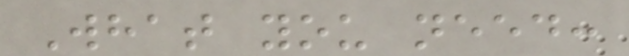What you need:
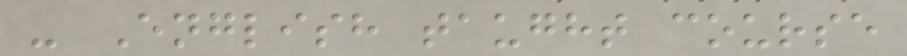- English taught course
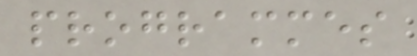programmes
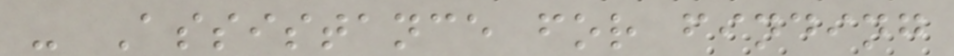- Assistance for finding
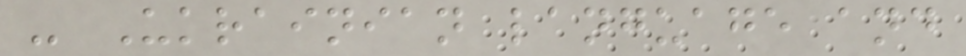- Ukrainian language and
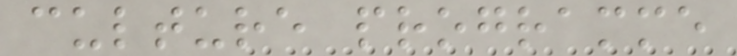culture programme
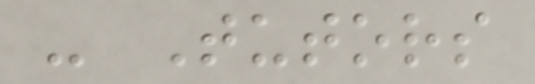- Tutors
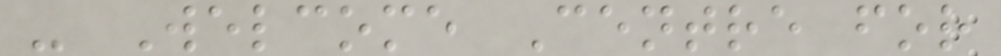- Welcome Centre for
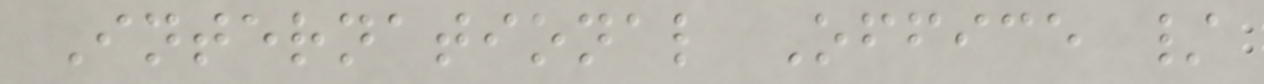International Office /
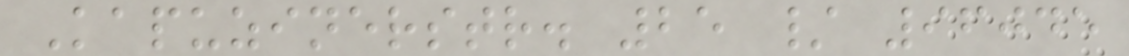Kapuzinerstr. 25 / 96045
